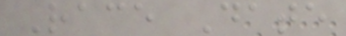Race Date
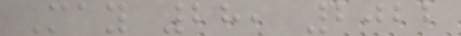May 28, 2022
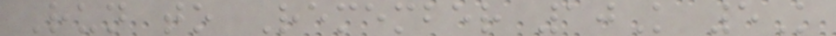Run to Remember 10K 5K
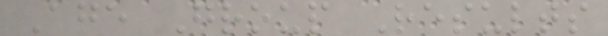Age Group Results
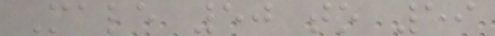Male 50 to 59
